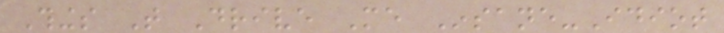Things That Drive Me Insane-Idiot
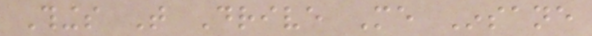Things That Drive Me Insane
